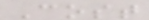Cost
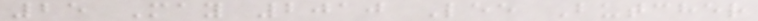25 May 2010 Lee Butcher
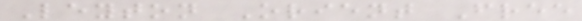Leyton Orient Free
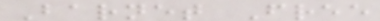Barnet Free
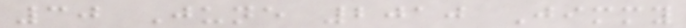30 June 2010 Jimmy
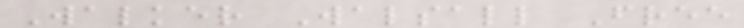Walker Walsall Free
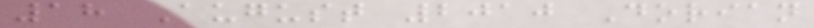18 August 2010 Dorian
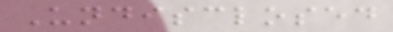Undisclosed
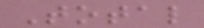Total
